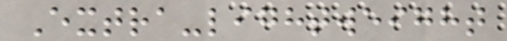Extra-lightweight
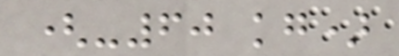(-60 kg)
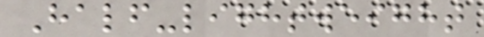Half-lightweight
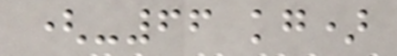(-66 kg)
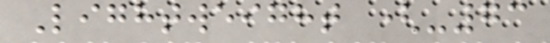Lightweight (-73
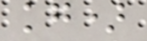kg)
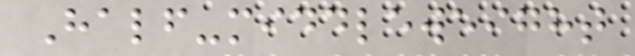Half-middleweight
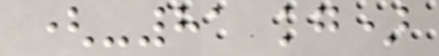(-81 kg)
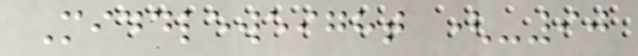Middleweight (-90
